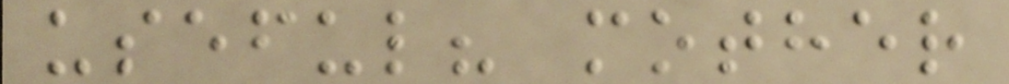useful? mother
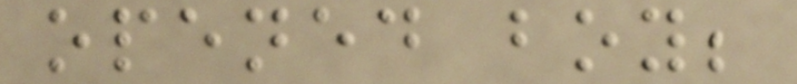opened boy;
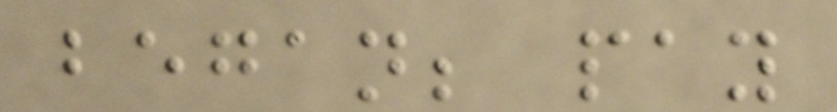began; pay
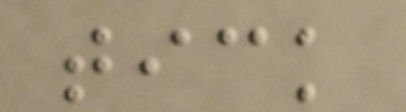tick
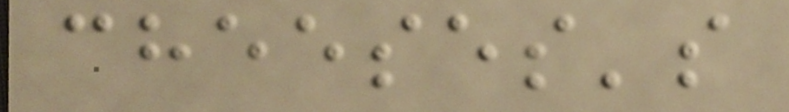cheeses's
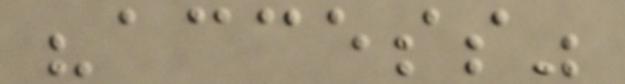"access"
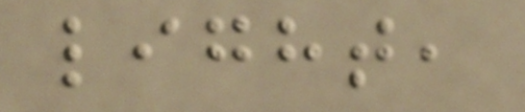light,
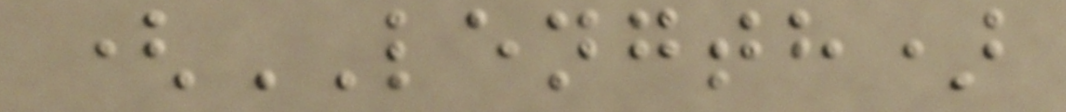(LENGTH)
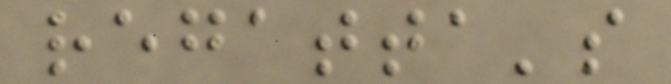regatta's
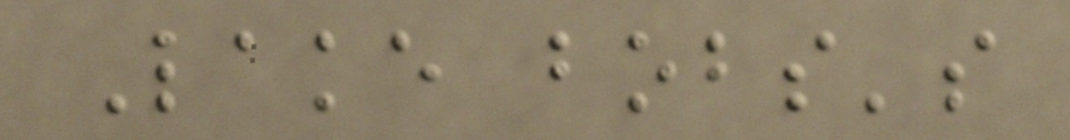Lake bobs's
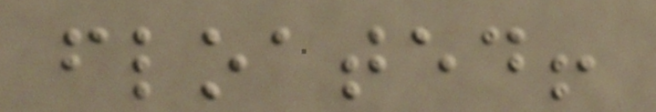floated!
